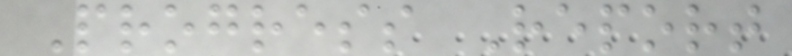Progress Report
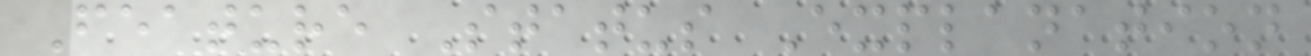Feature Status Explanation
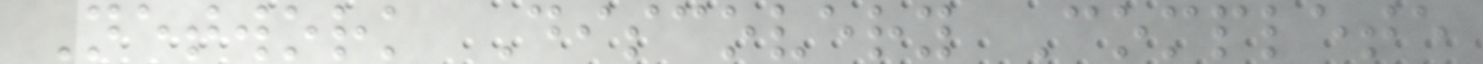Network Discovery Complete
